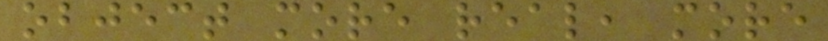object more real, more
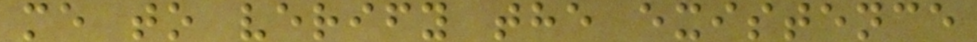me to verify the existence
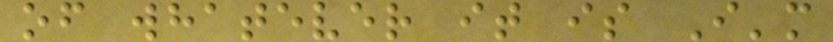of whatever it is I'm
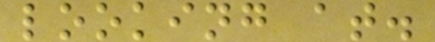looking at.
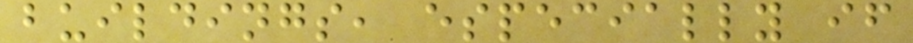buildings, especially if
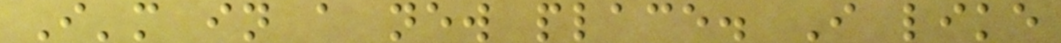I'm in a new place. I like
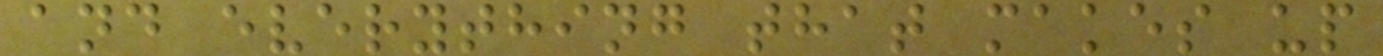and everything that makes up
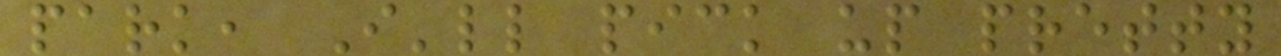park, I'll pick up pretty
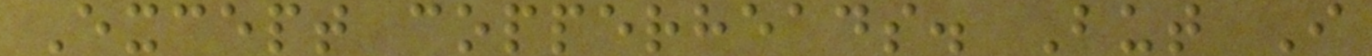Except copperheads. But I
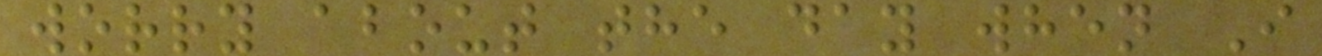worry about the day when I
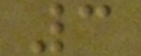3
